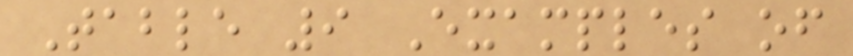Table 9 Examples of
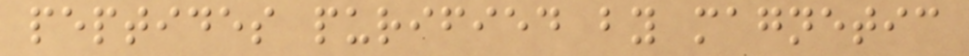peptides purified by magnetic
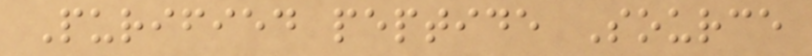Purified peptide Source
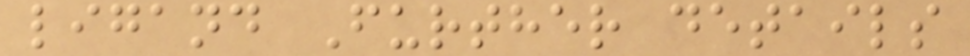ligand Further details
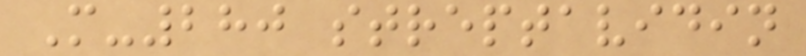M-280 streptavidin
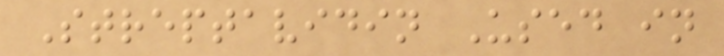Streptavidin Used in
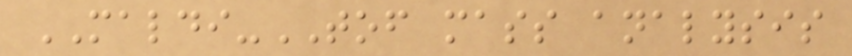MALDI-TOF mass analysis
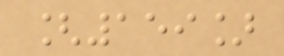[159]
